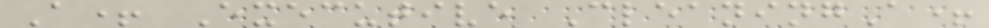A+ Executive CleaningA+
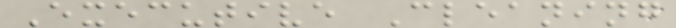Executive Cleaning
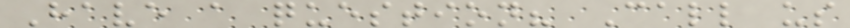Have a question? Call us
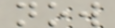now
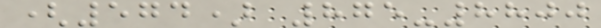(574) 875-8800
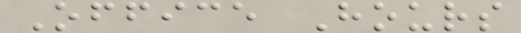Office Hours
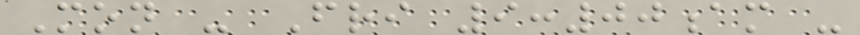Mon - Fri 9:00am -
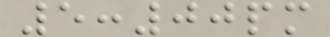5:00pm
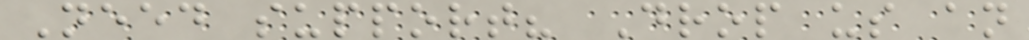Need support? Drop us an
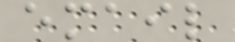email
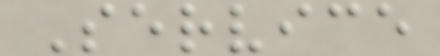Service
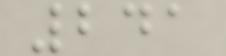241
